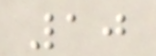10
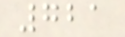721
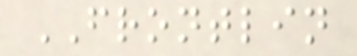FRONTLIN
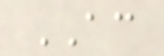AC
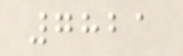7821
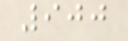900
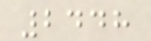2448
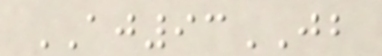AJ93JB
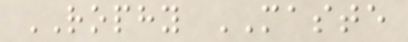ROPHY MASTE
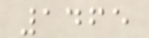1465
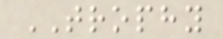TROPHY
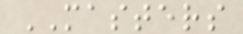MASTERS
